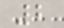2
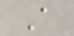A
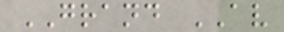GRAND AV
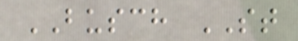BUSCH ST
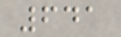641
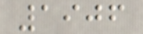1906
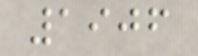1906
